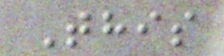This
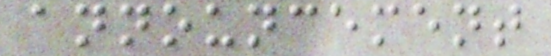announcement
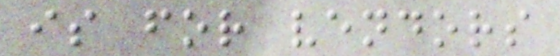is for vendors
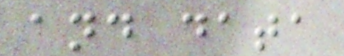and data
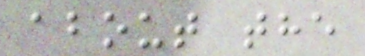about the
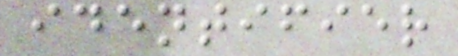identifier
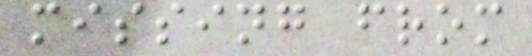missing from
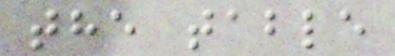the table
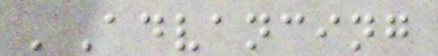'Advancing
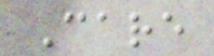Care
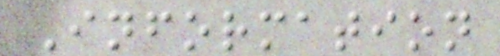Information
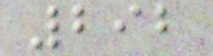292
